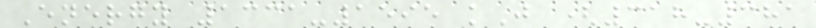Energy 1331-1595 kJ (318-381
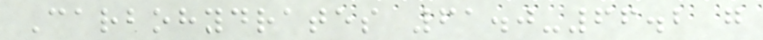Carbohydrates 61.0-66.2 g
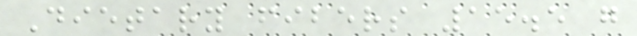Dietary fibers 15.5 g
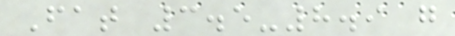Fat 3.5-8.9 g
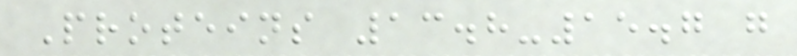Proteins 13.8-15.7 g
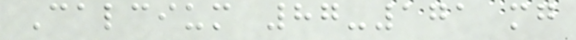Calcium 87-171 mg
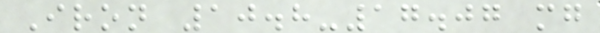Iron 10.8-17.07 mg
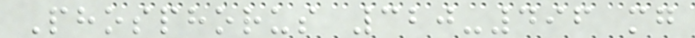Phosphorus 320-496 mg
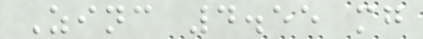Zinc 4.55 mg
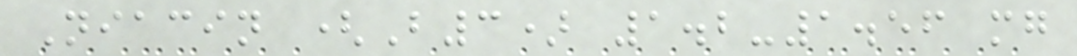Niacin (B3) 1.2-1.56 mg
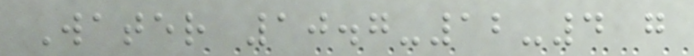Water 10.7-12-4 g
